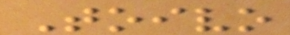Toivo
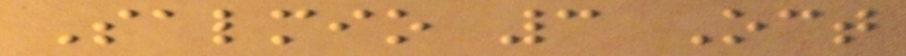Salmio 3 Oct
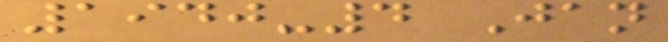1940-4 Jan
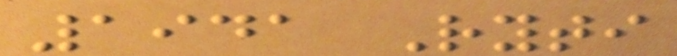1941 Ryti
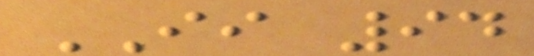II 94
